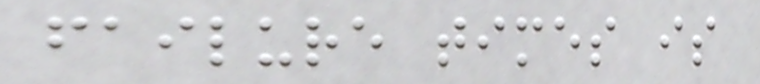failure times is
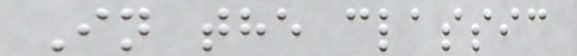In the classic
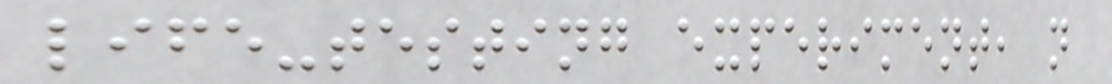life-testing experiment, n
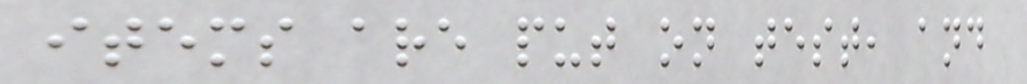items are put on test, and
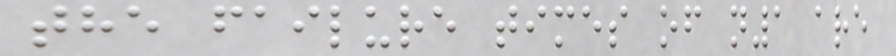the failure times of n1 are
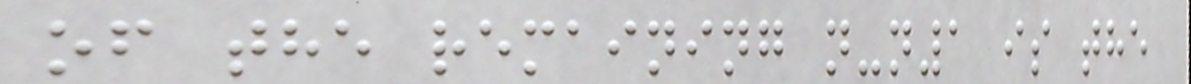of the remaining n-n1 is the
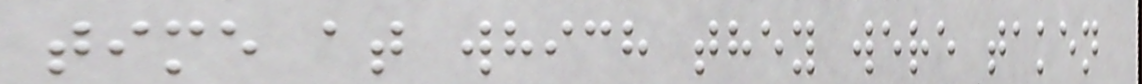time at which they were taken
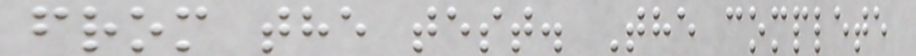from the test. The complete
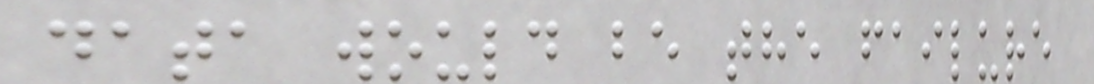data would be the failure
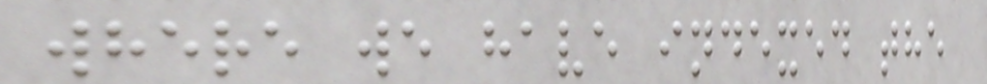where we have indexed the
